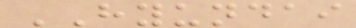HYUNDAI
